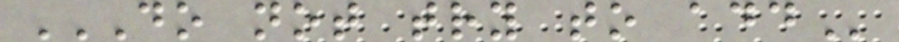DO NOT TRY TO ADD
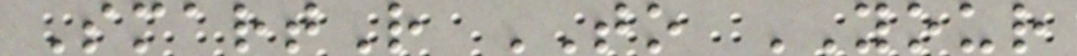SmartR TO YOUR
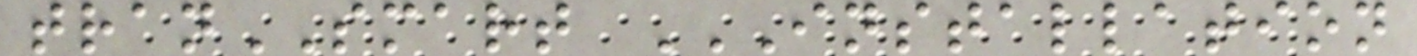tranSMART INSTALLATION
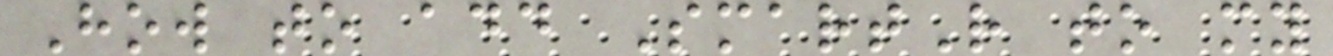How to add SmartR to my
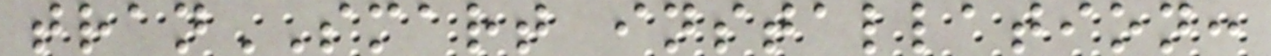tranSMART installation:
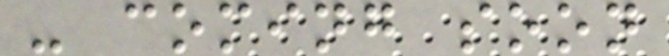- coming soon
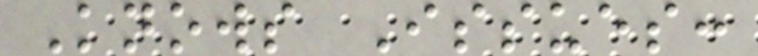Knows Issues:
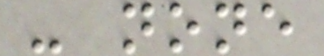- none
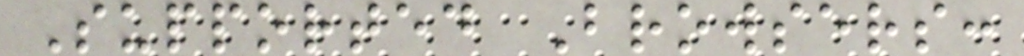Supported Browsers:
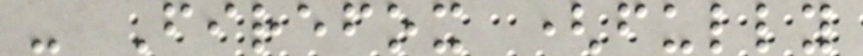- Firefox (fully
